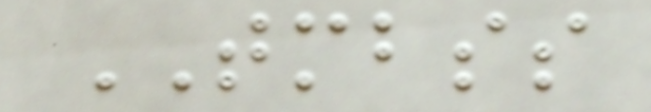TMBSS
